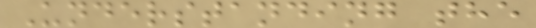Understanding the
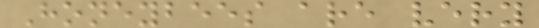Honeybees are very
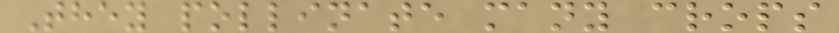They pollinate many crops
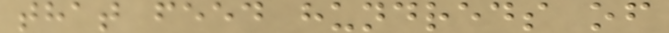that feed hundreds of
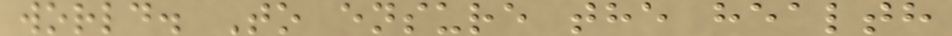world. To ensure the health
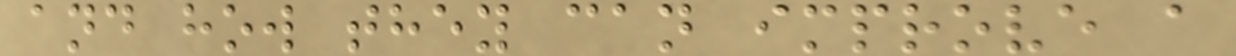and how they can improve a
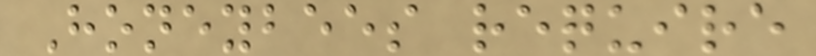Honeybees require
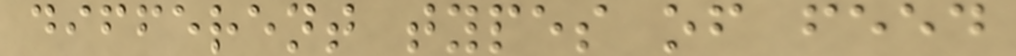different types of feed
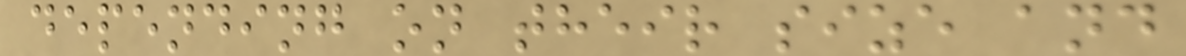depending on their size and
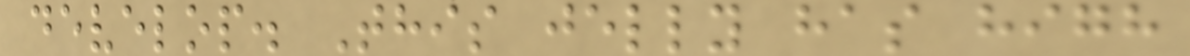develop. This jelly has high
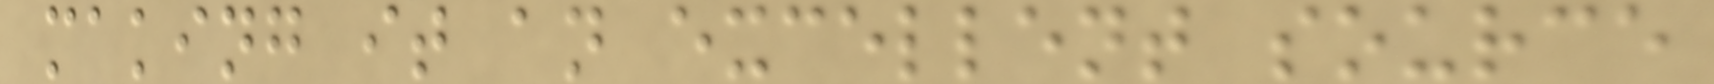making it an excellent source
